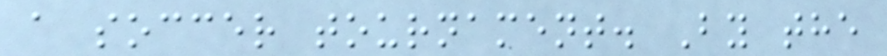a soccer tournament. By the
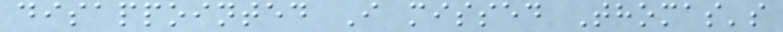disappointed I missed Thomas's
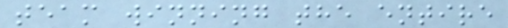team winning the entire
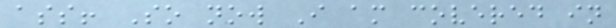ass! So now I am covered in
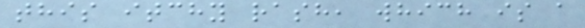this itchy rash, which is a
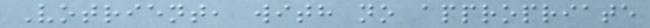Votrient, with no appropriate
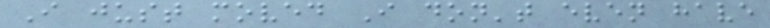I just moved I don't even have
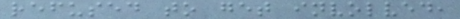refused to get involved,
